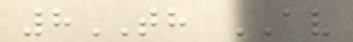8TH AV
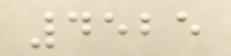4525
